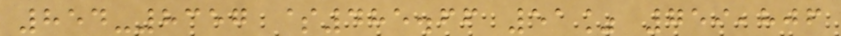854-8357 $485.66 51% 759,806
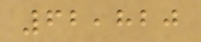62,820
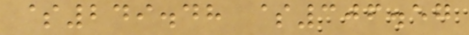$249.48 $306.57
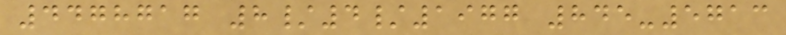4478717 8/4/1977 845-5713
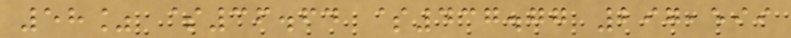58% $36.64 $437.77 297,599
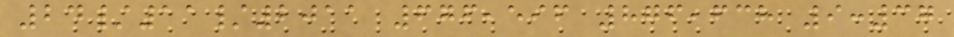24/11/2011 676,596 876,638 9:37
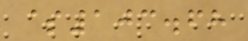$103.68
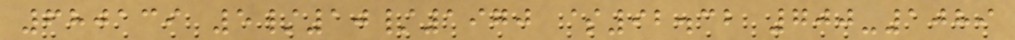680139 5/10/1970 $92.32 700-1089
